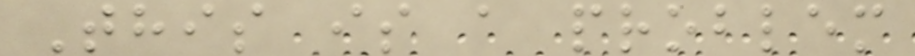This is a problem
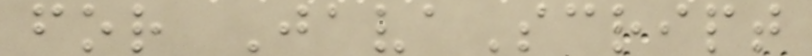for JavaScript
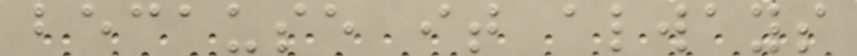because it always
